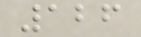126
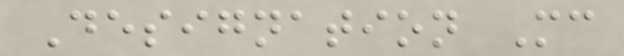Designation Mc
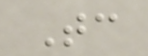Tc
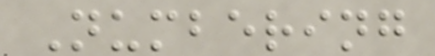Numbering
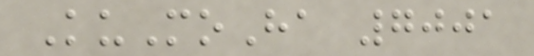KuMoHa 7001
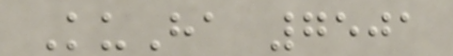KuHa 7501
